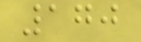170
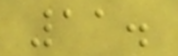11.
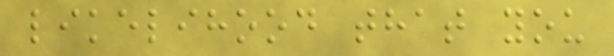likelihood that you
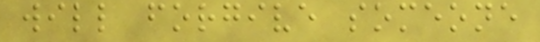will forgive someone
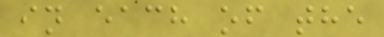in each of the
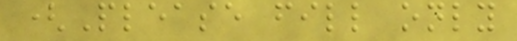(Please fill only
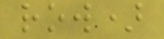row)
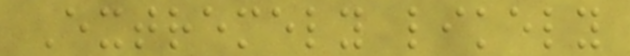Extremely likely
